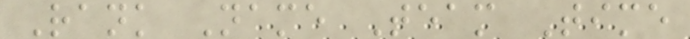Rank Name Team Time
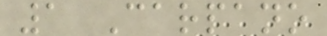1 Carpano
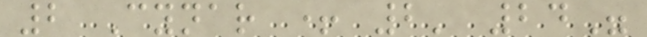2 Cynar + 2' 24"
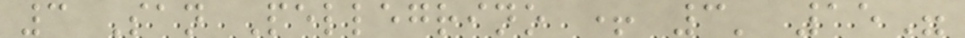3 San Pellegrino + 3' 15"
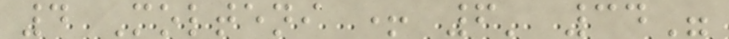4 Molteni + 6' 34"
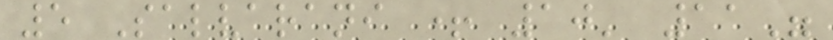5 Salvarani + 10' 11"
